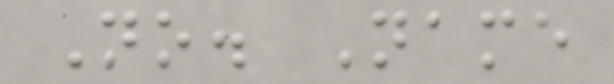No. Name
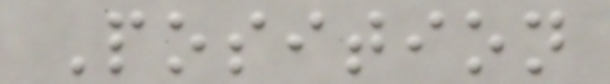Position
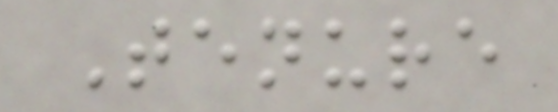Tenure
